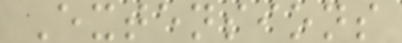Extensions
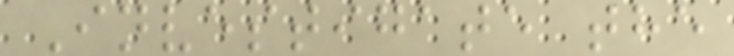Investigate the
